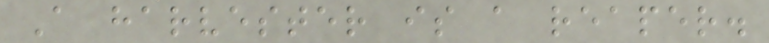A harvester is a reaper.
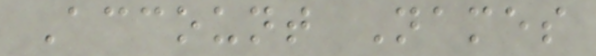Account Names
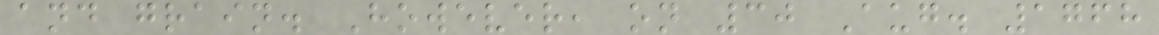and grain. However, on 30 Aug. 1768
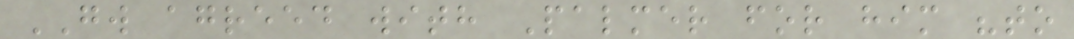GW agreed with Palmer for him "to
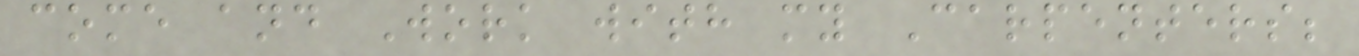come and Work with my Carpenters;
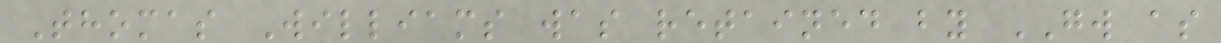Thomas Williams was retained by GW as
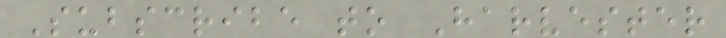Subscribe to Harvester
